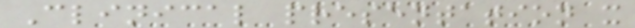Clinical presentation x
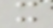x
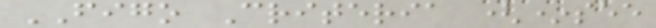FIGO Criteria (*see
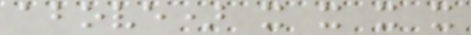above) x x x x
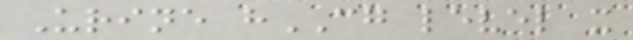Urine hCG level x
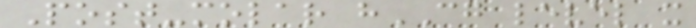Post-molar hCG level x
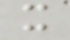x
